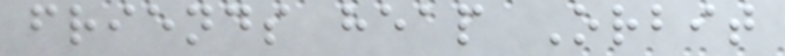friends heap Orbit
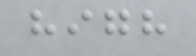high
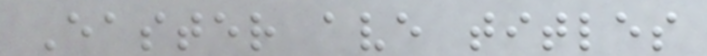Easter ave titles
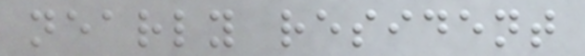nearly resident
